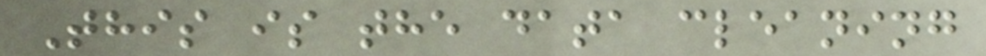This is the data cleaning
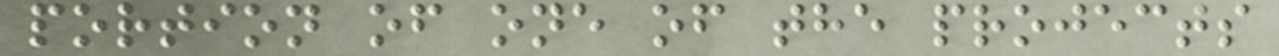portion of one of the projects
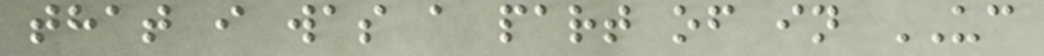that i was a part of in UC
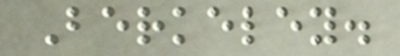Berkeley.
